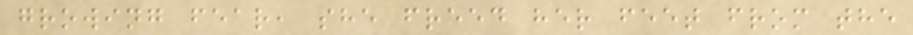growing fear, she freed her feet from the
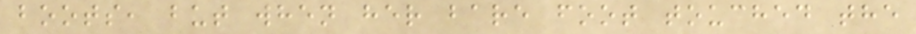boots, but when her bare foot touched the
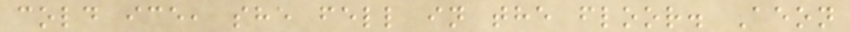cold ice, she fell in the floor. Aeon
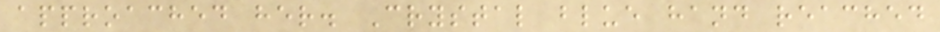approached her. Crystal blue hand reached
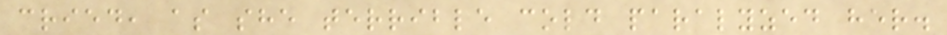cried, as she terrible cold paralyzed her.
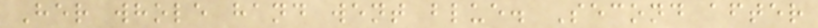Her whole hand went blue. Second after
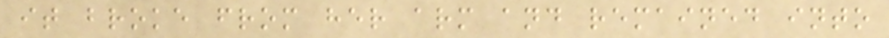it broke from her arm and remained into
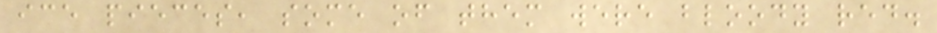ice pieces, some of them were bloody red.
